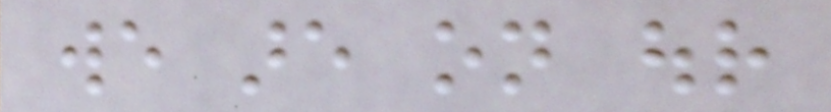we are on our
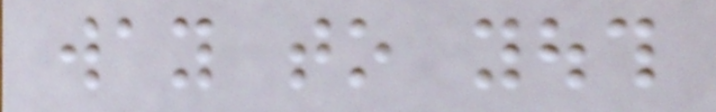way to youth
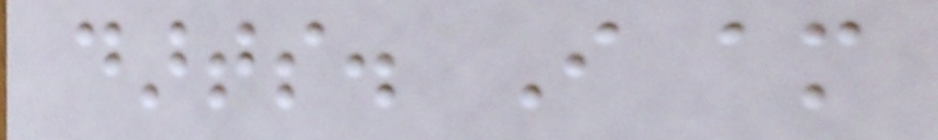darts. I am
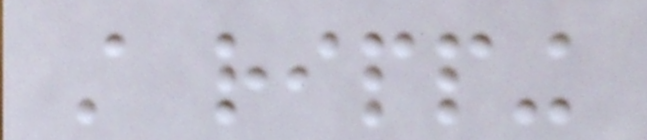still ripping
